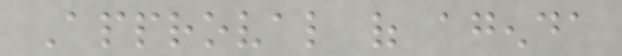Approval of agenda
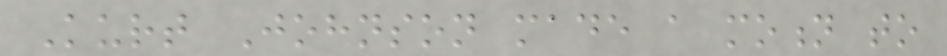Kurt Johnson made a motion to
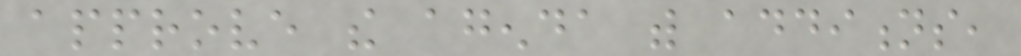approve the agenda with additions,
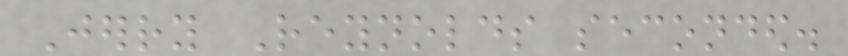Jerry Reynolds seconded.
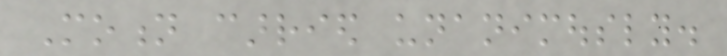Motion carried unanimously.
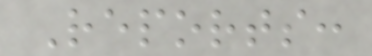Reports:
